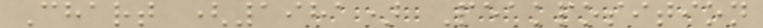Chart (1981) Peakposition
